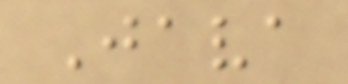Java
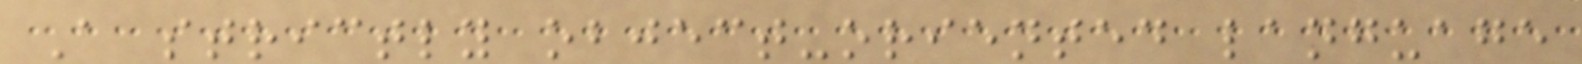A strictly object-oriented language
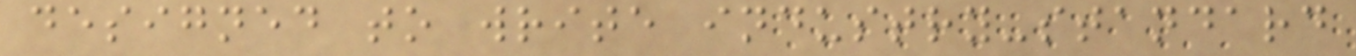designed to write industry-standard
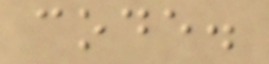code.
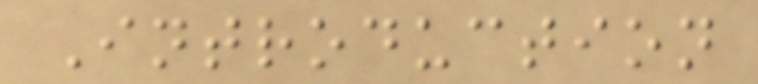Introduction
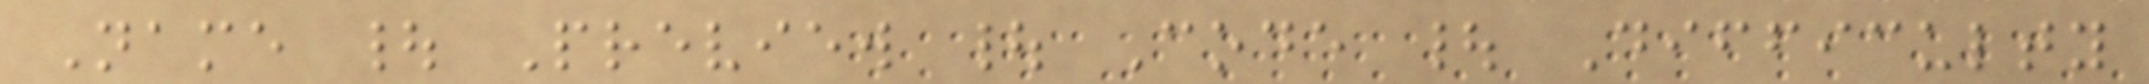Name | Preview | Code | Difficulty
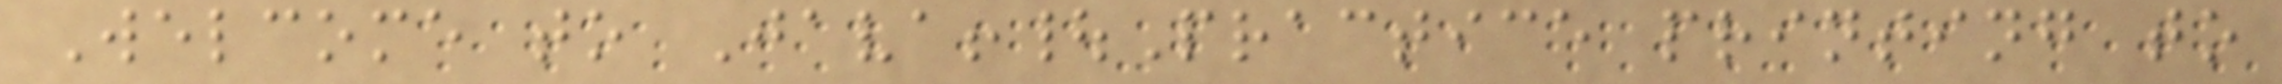Welcome to Java!|Practice printing to
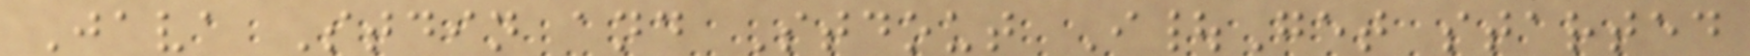Java Stdin and Stdout I|Get started
